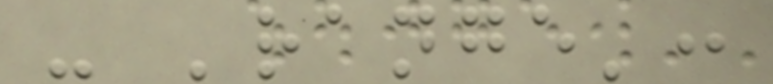- 'range':
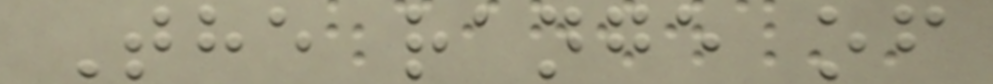The range of
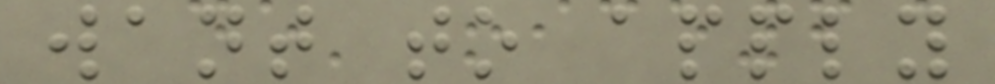want to apply
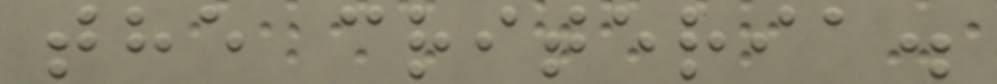the criteria.
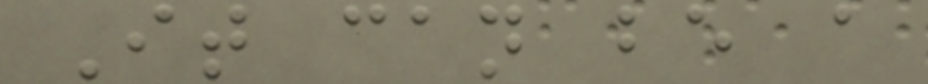It can be a
